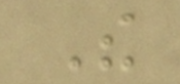The
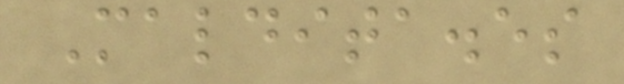Maldita.es
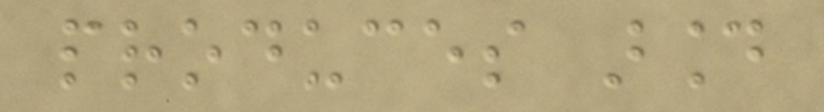produces around
